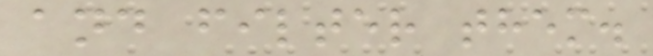and filter them.
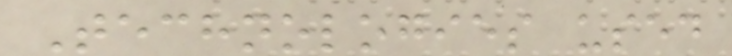Technologies used
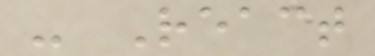- React
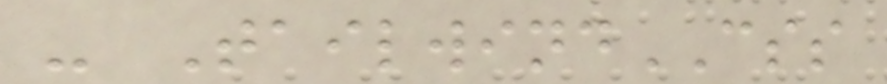- TailwindCSS
